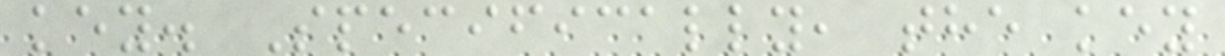key. Specifically, the key
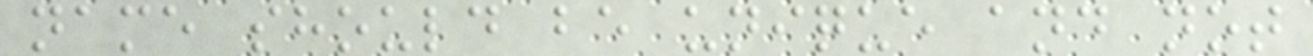name should be unique and not
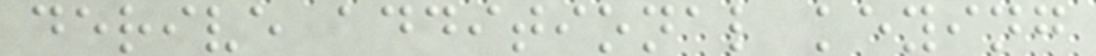derive additional keying
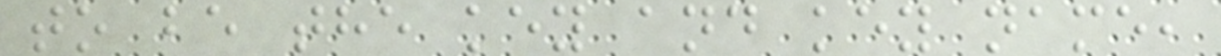to be the key and key name,
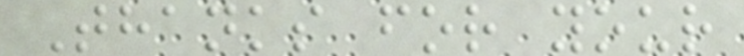Thanks for your
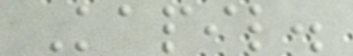Kapil.
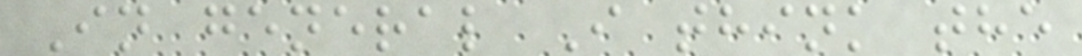In general I think the
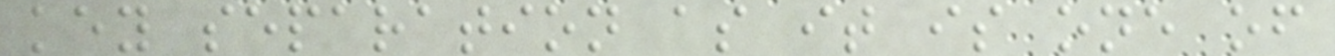key separation as it is one of
